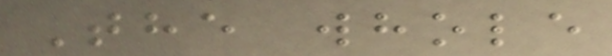The whole
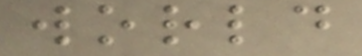world
